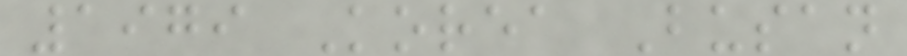1979 Korea Busan
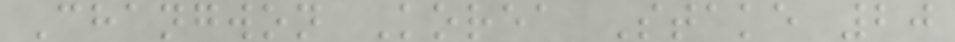Changwon Korea Stake 20
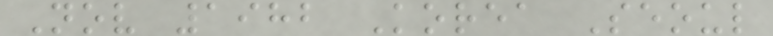Nov 1982 Korea Seoul
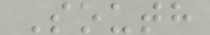South
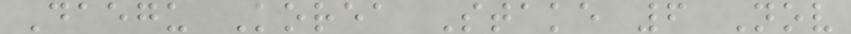Daegu Korea Stake 6 Nov
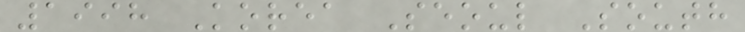1998 Korea Seoul South
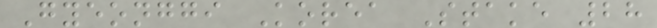Gyeonggi Korea Stake 28
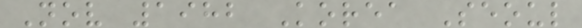Nov 1982 Korea Seoul
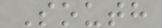South
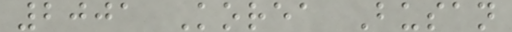2001 Korea Busan
